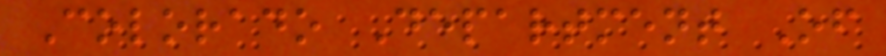Colorado Department Of
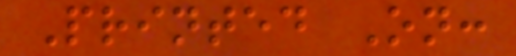Printed On:
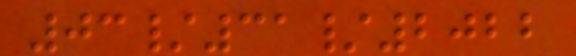03/31/2022
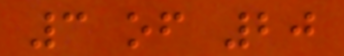3 of 20
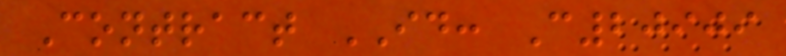Contract ID: C20909
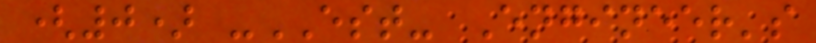(0) -EST- Engineer's
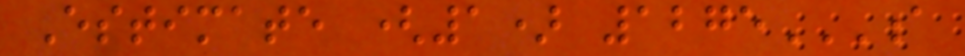Estimate (1) 1275A
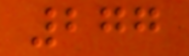277
